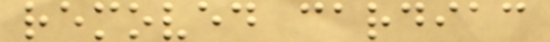removed cardiac
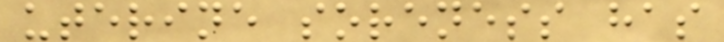uterine soreness has
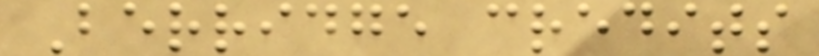Berridge credits
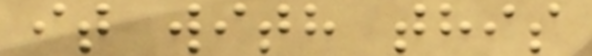it with this
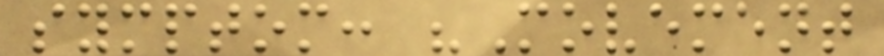symptom: "Movement
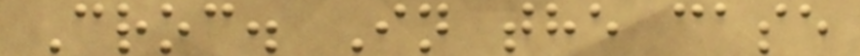Croc. In the case
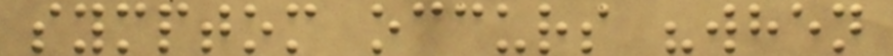symptom occurs "when
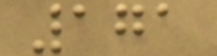171
